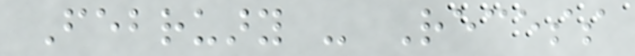February - Recess
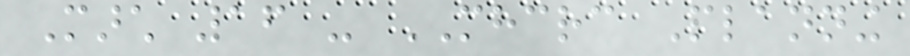March 16 - MHCRC Planning
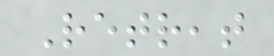Retreat
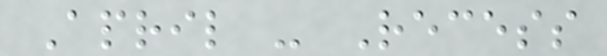April - Recess
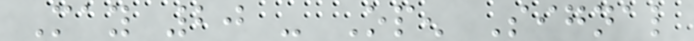May 20 - Open Signal
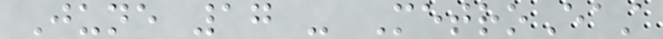June 17 - MetroEast
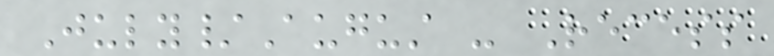July/August - Recess
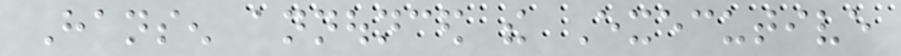Hansen announced the Executive
